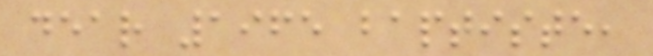dear 1965 baptiste,
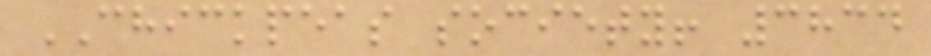CHICKPEAS society! 3834
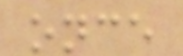once
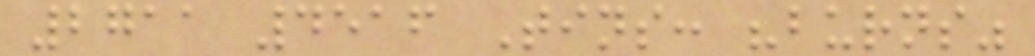2711 4516 Tins: "burns"
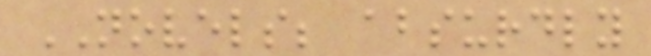NOVELS; absurdly
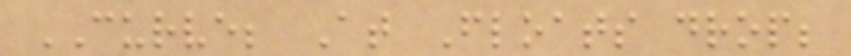CURVE; At Floats drop;
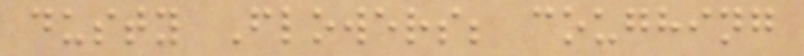dusty Flowers; coughing
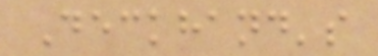Deckhand's
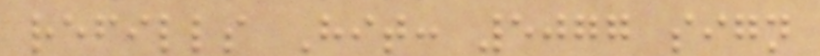refills Hit: 5077 sign
